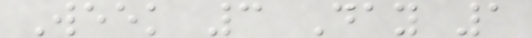Week 3 Day 1
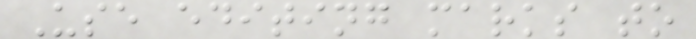Use editing marks to
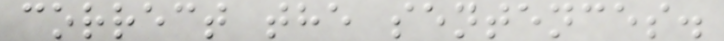correct the sentences.
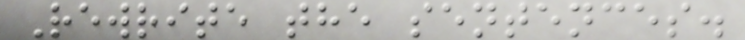Rewrite the sentences.
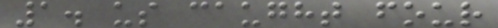1. us caught four
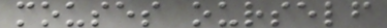mouses ourself
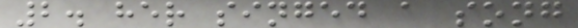2. her singed a song
